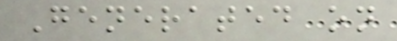Generated on
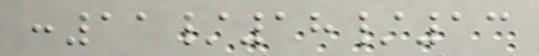:11/18/13
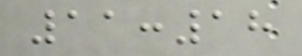11:18
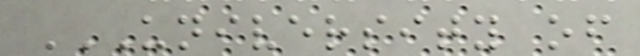UNIVERSITY OF
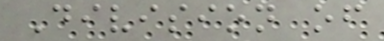Division of
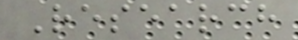Research
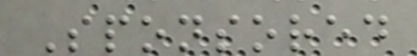Sponsored
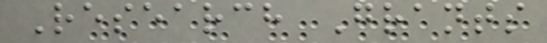Research Grants
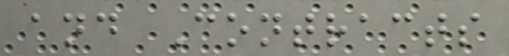and Contracts
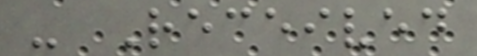- Received
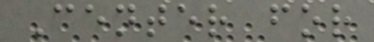Center for
